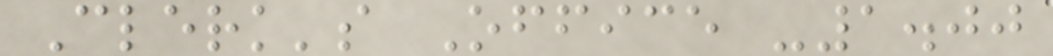Clerk's Office -1.00
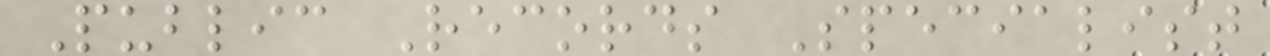Public Records Specialist
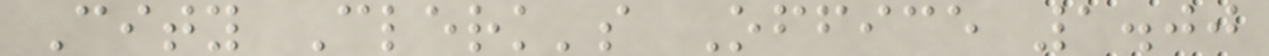City Clerk's Office 1.00
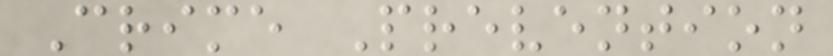Crime Prevention
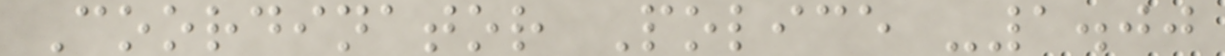Coordinator Police -1.00
